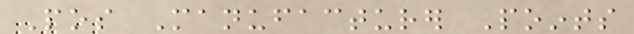Pos Manufacturer Points
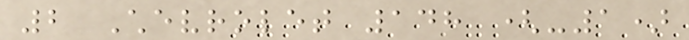2 Chevrolet 148 (-1)
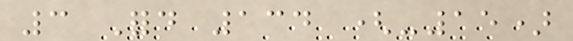3 Ford 134 (-15)
